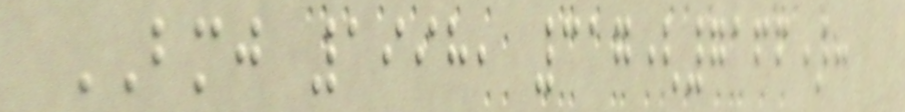BMJ 1998, 317(7166):
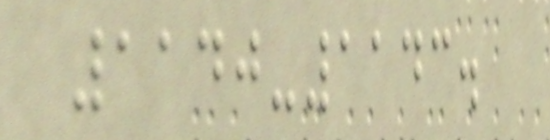1140-1143.
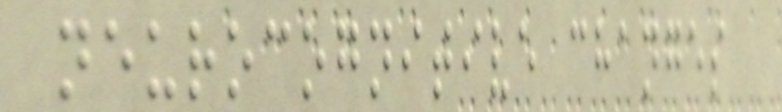neurocognitive changes
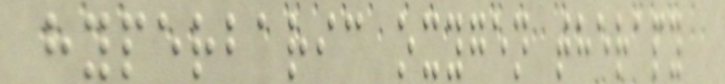hyperbaric oxygen therapy
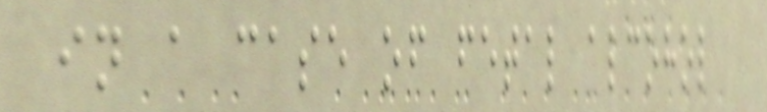in a case of fetal alcohol
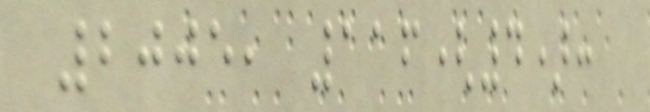2005, 116(4):
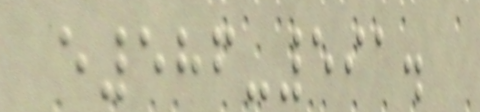e586-591.
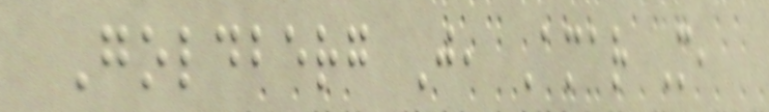Goldberg J, Amar M,
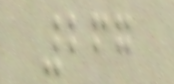267
